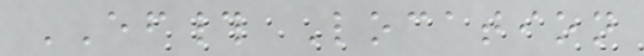EF# Location
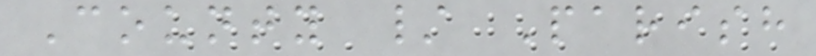County / Parish
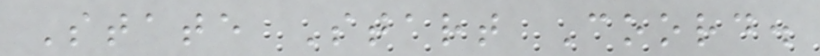State Start Coord.
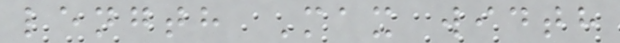length Max width
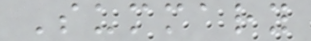Summary
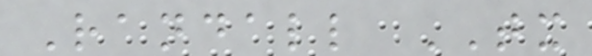Randall TX
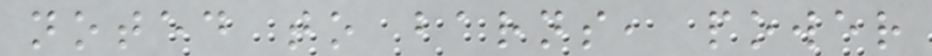noted to barns, power
